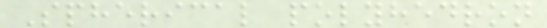Spherical polyhedron
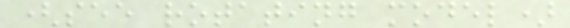(see rotating model)
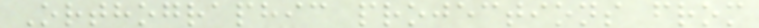Orthographic projections from
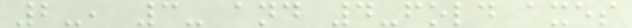2-, 3- and 4-fold axes
